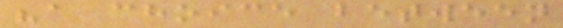"a choice between
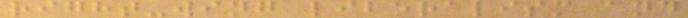right-wing liberalism and
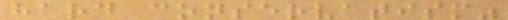hard conservatism"
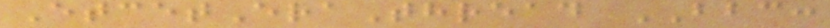EtcetEraThread BBC:
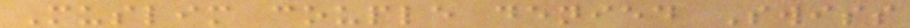Muslim couple denied Swiss
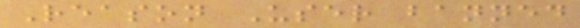Reason User banned
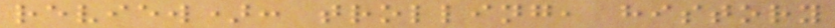review): trolling, history
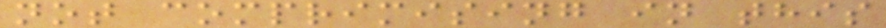not comprimising in this
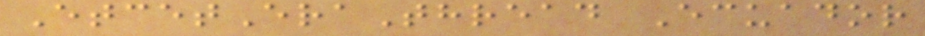EtcetEraThread Ecuador
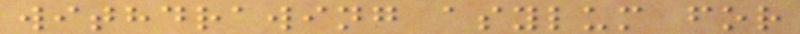withdrawing asylum for
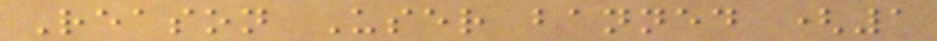Reason User banned (1
